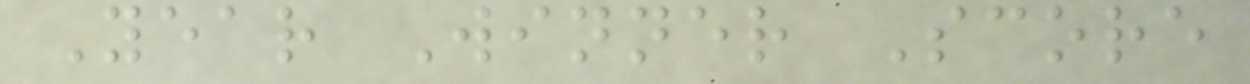Year Winner Score
